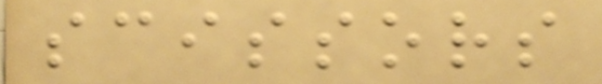scissors
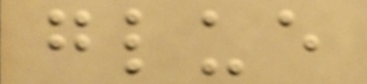glue
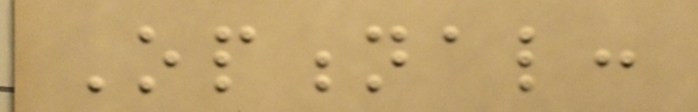Optional:
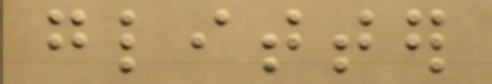glitter
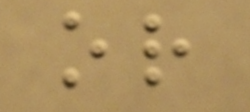or
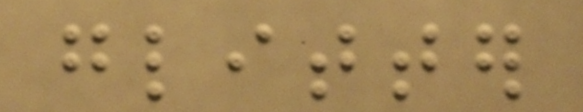glitter
